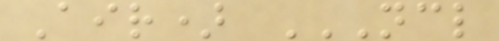Air) NCL
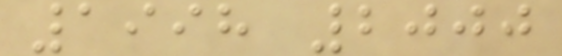1998 2000
